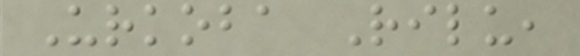Urkoba Rilu,
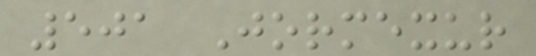501 Jormexur
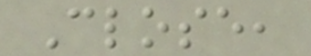Close,
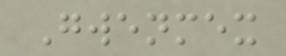Gwenmex
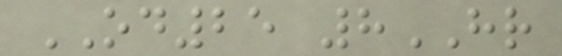OD25 8HR
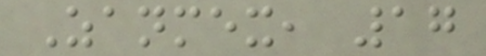Zanmex, 17
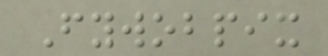Fywobpix
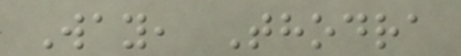Way, Thodra
